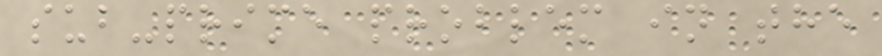sub-prime problem in the
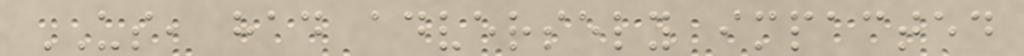US, had adversely impacted
